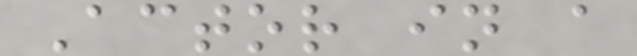Actor in a
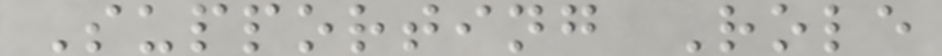Supporting Role
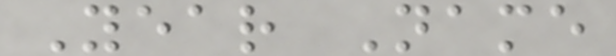Year Name
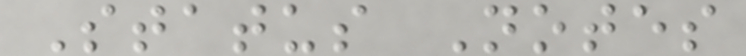Status Notes
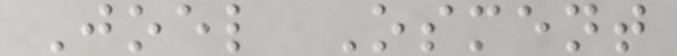Joel Osment
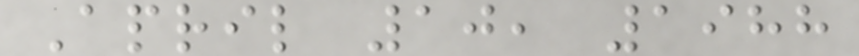April 10, 1988
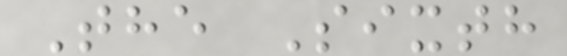The Sixth
